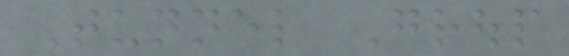Tunnel Group
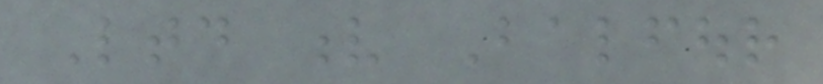Ltd v Balfour
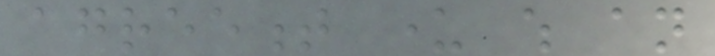agreement under which an
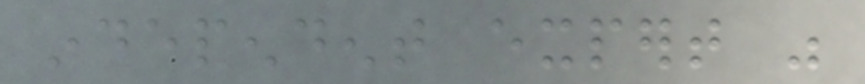independent expert was
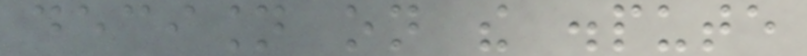decision on the dispute
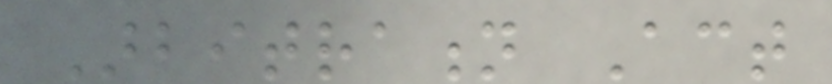Arbitration Act
